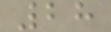28
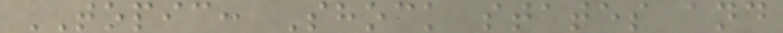TOPIC: Shock states and
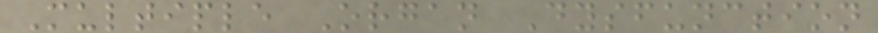Multiple Organ Dysfunction
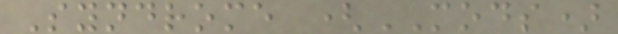Syndrome (MODS)
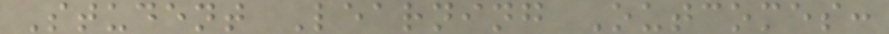Student Learning Outcomes:
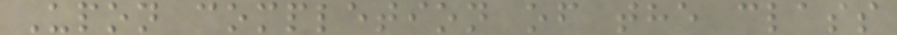Upon completion of the class
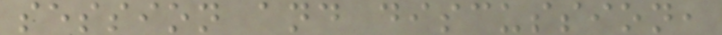session and discussion,
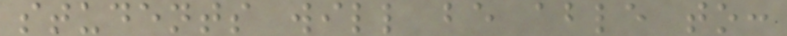students will be able to:
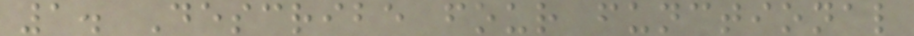1. Describe four functional
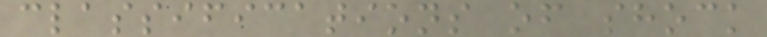classifications of shock
